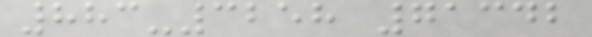883-3258 71342
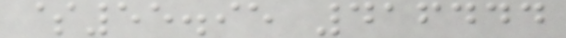$55.95 416444
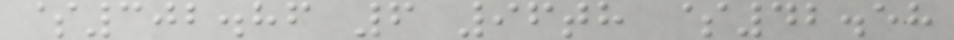$302.86 6 96th $42.58
